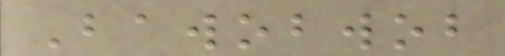Bawobwob
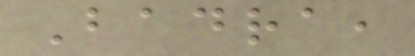Badra,
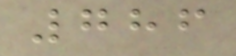786
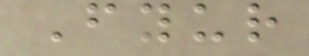Fyur
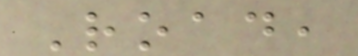Road,
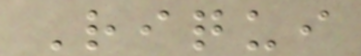Riqui
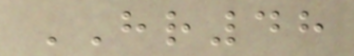HR48
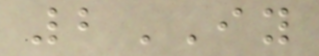2IY
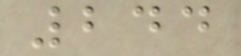244
